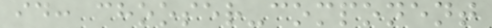id: chooser-component
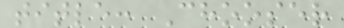title: Chooser
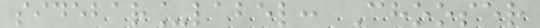sidebar_label: Chooser
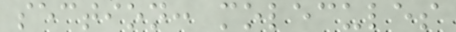section: molecules
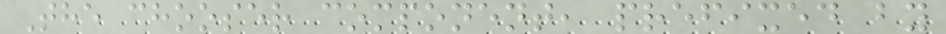The chooser component, prefixed by
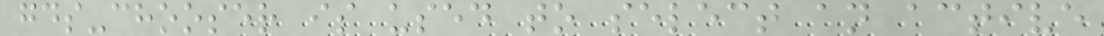gds-chooser is used to select an active
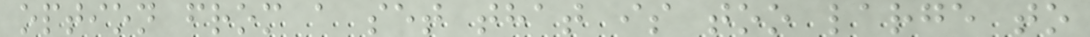option from a set that is too large to
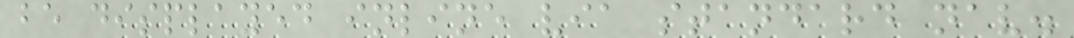be displayed inline via standard nav.
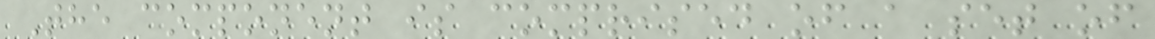The component is comprised of a set of
